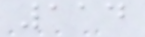114
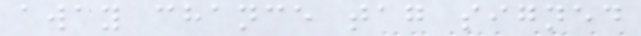away chance tag signed
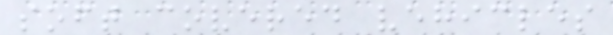soft covered vehicles
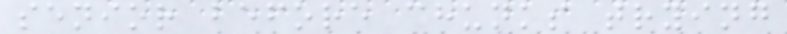senior before chunks trying
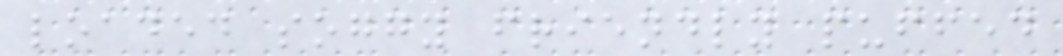loaded soggy friendly puffed
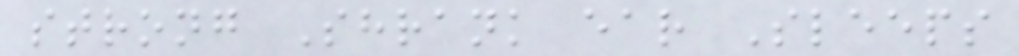strong Shrank ear Sleeps
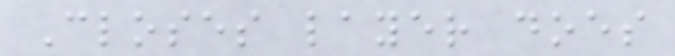Closes layer does
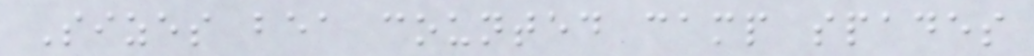Sizes bea counted camp spades
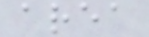area
